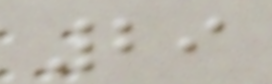29
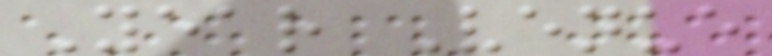Year Venue
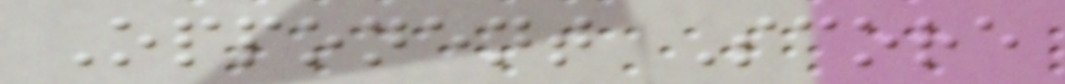Opponent Score
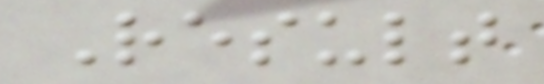Result
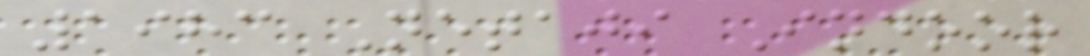1983 Netaji Indoor
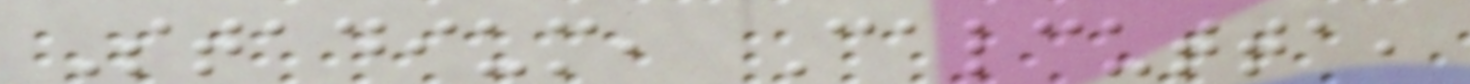Stadium, Calcutta,
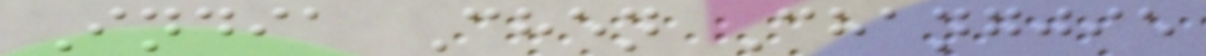India Chen Changjie
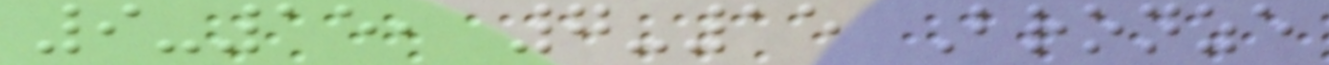9-15, 7-15 Bronze
